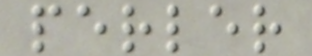perler
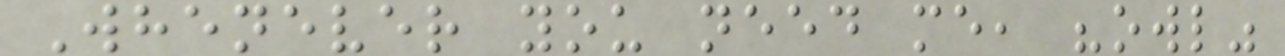Whenever you need me, "owl"
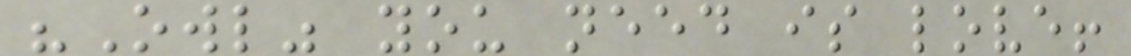"Owl" you need is love!
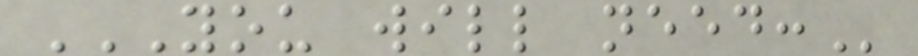YOU WILL NEED:
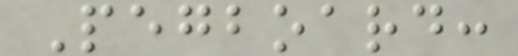Pegboard:
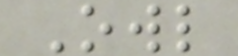Owl
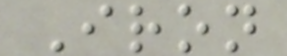Iron
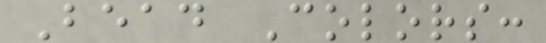Bead Colors:
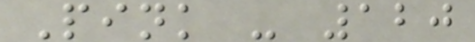Pink - 120
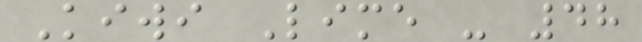Kiwi Lime - 48
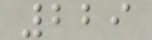229
